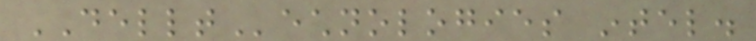DELLTechnologies intel.
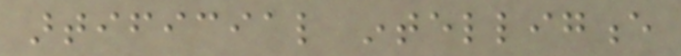artificial intelligence
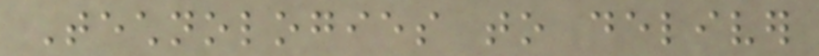Technologies to deliver
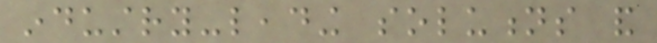industry-leading solutions and
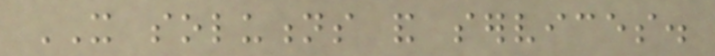IT solutions and services.
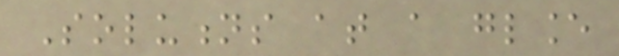Solutions at a glance
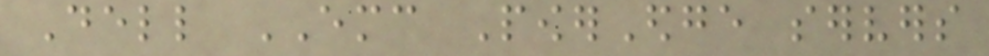Dell EMC PowerEdge servers
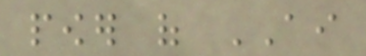power of AI
